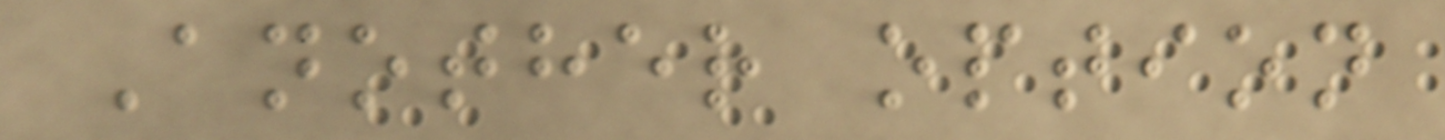Another option
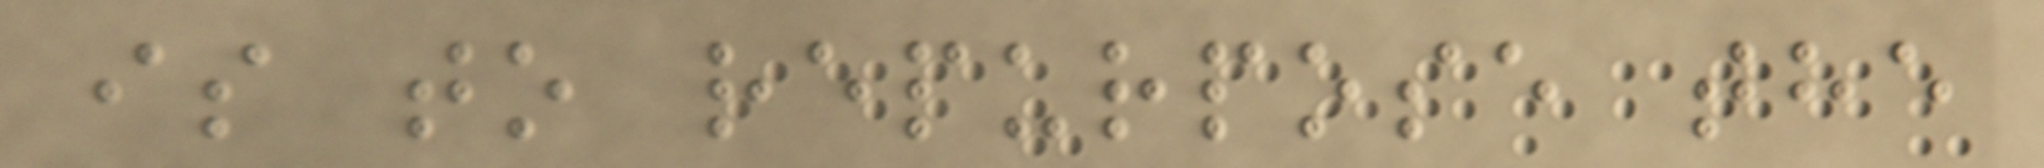is to repurpose the
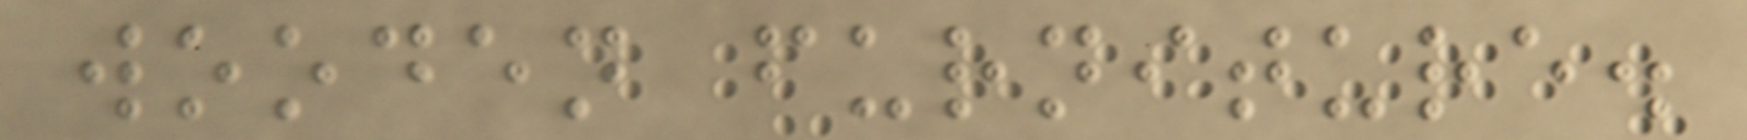wooden furniture.
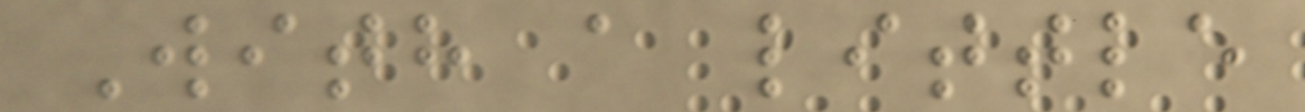With a little
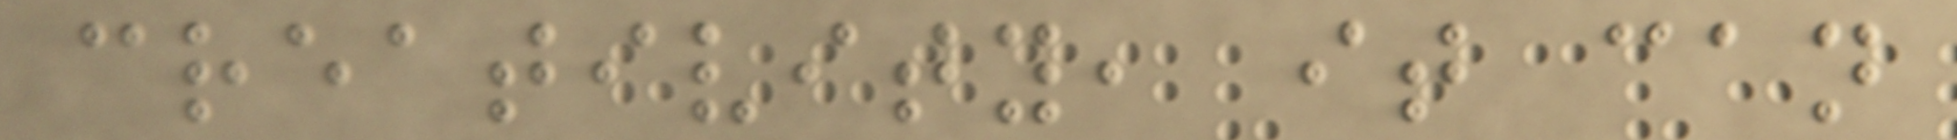creativity, it can
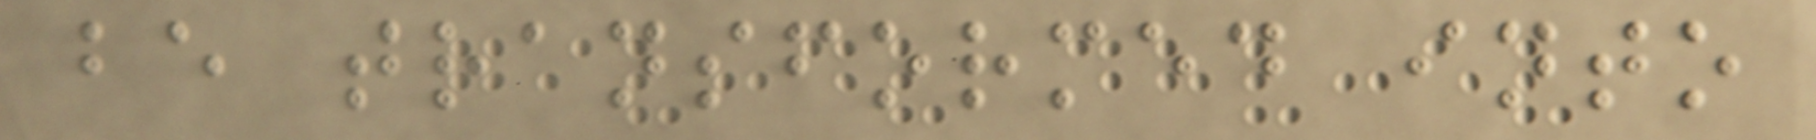be transformed into
